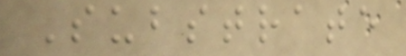Substrate
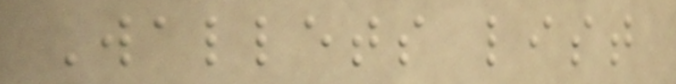Wallets list
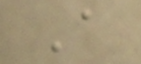A
